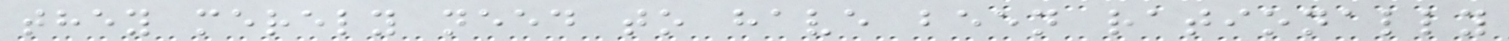they merely need to have been rationally
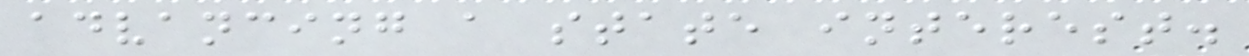advancing a state interest.
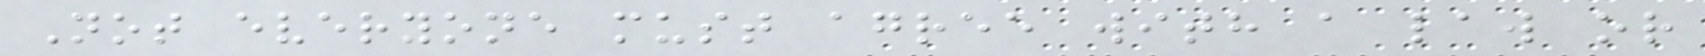Not everyone must agree with a law or
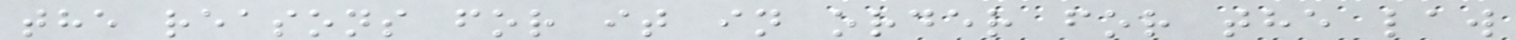the reasons for it in order for the law
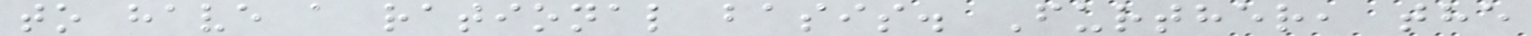to have a rational basis. Further, the
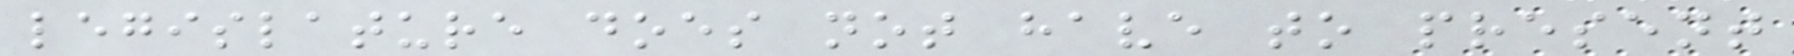legislature does not have to present
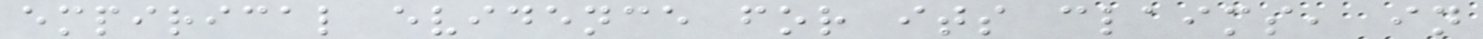empirical evidence for its claims, in
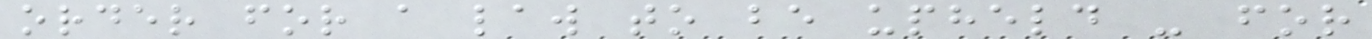order for a law to be upheld - for
